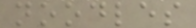noodles
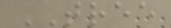TREE
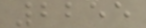2255
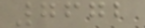7672
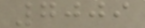7009
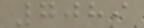7089
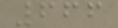666
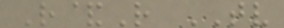R&R TV
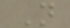N
